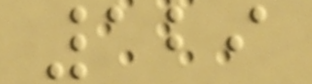129
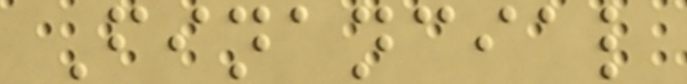Financial
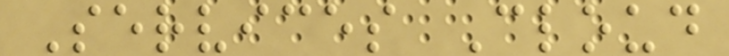Services Cloud
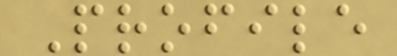Profile
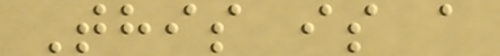This is a
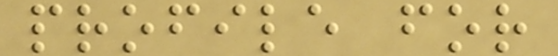profile for
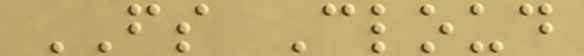FS Cloud
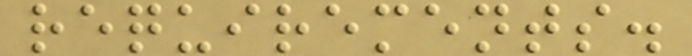requirements.
